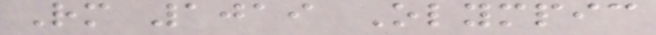Rm 1019 Olympic
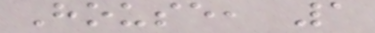House, 1
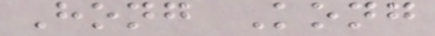Hong Kong
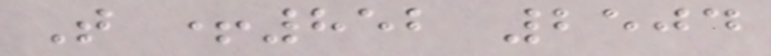T +852 2504
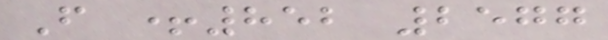F +852 2577
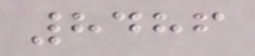8486
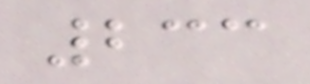233
